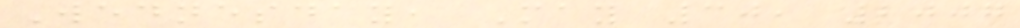Wednesday, May 30, 2007
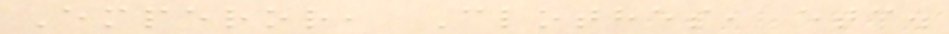Emperor, Clothes, etc.
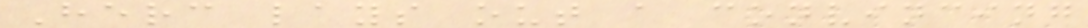Herc lays out a convincing
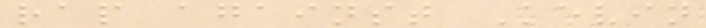rap against Kevin
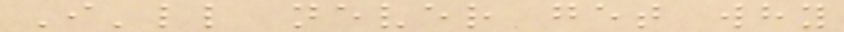I'll never get why
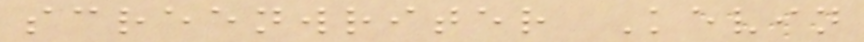screenwriter Kevin
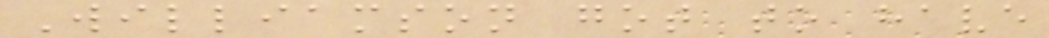Williamson got to have
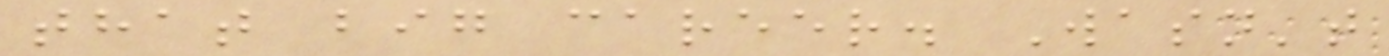that big career. Wasn't
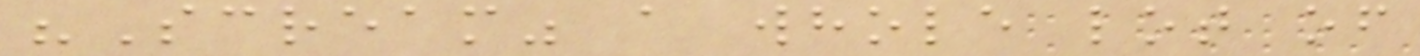"Scream" a whole lot of
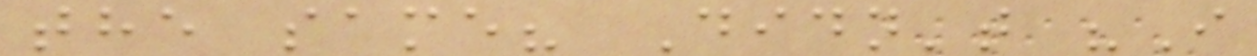the same? Didn't "I
